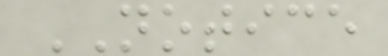NOTICE
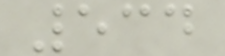534
